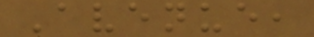Avenue,
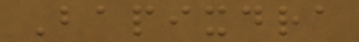Bapixdra
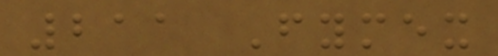211 Fymex
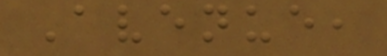Avenue,
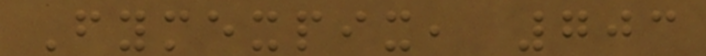Fymexpix, 703
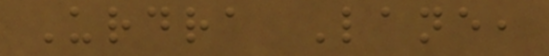Urdra Lane,
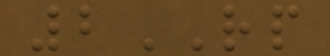2RP
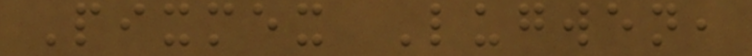Pixmex Lugwen,
